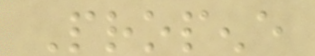Propene
